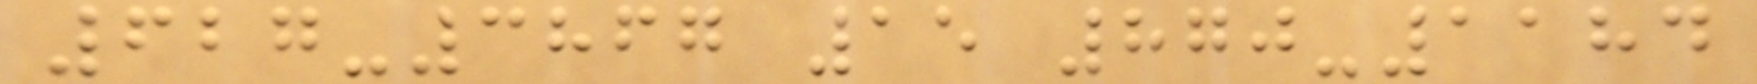627-3867 15 870-1184
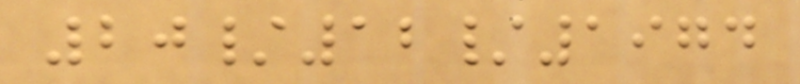20/12/1974
